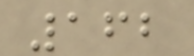162
